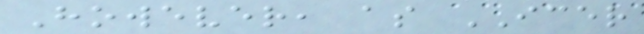However, as ICER
